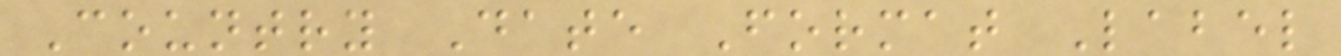Country Date Format Label
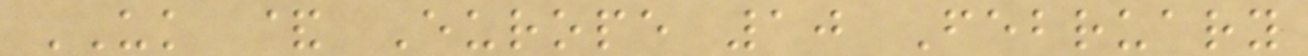UK & Europe 10 February
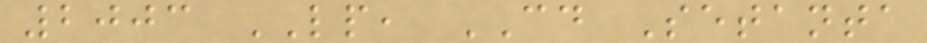2003 LP, CD Setanta
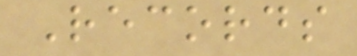Records
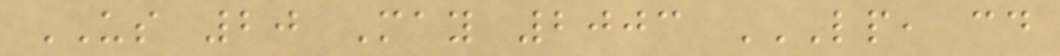US 20 May 2003 LP, CD
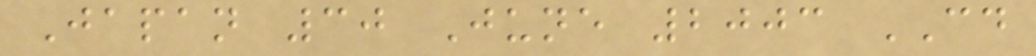Japan 30 June 2003 CD
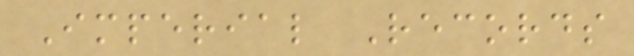Imperial Records
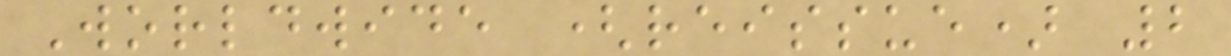Worldwide (reissue) 2
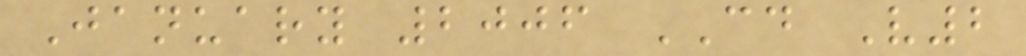January 2006 CD V2
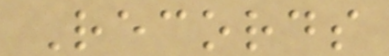Records
